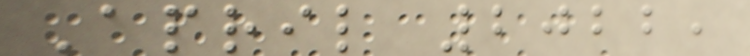April 2022,
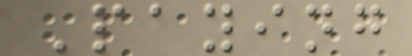Paying
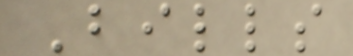Bills
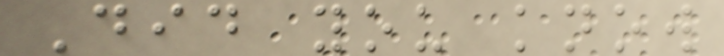Did you know
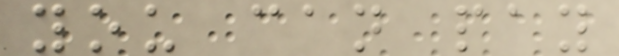you can pay
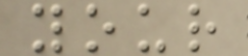your
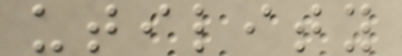utility
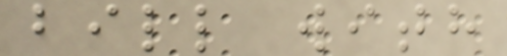bill with
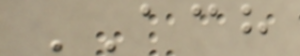ACH
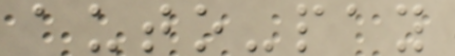auto-pay
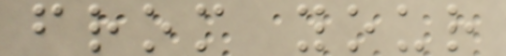from your
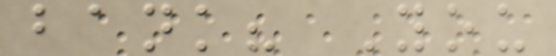bank? You
